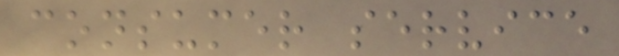consumer service
